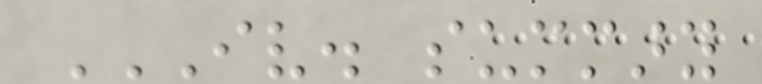IV. SUMMARY
